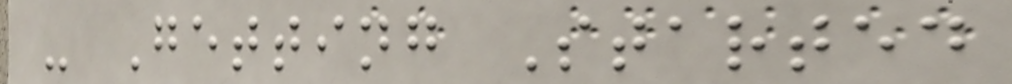- Getting Started
